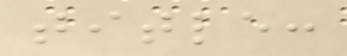title:
